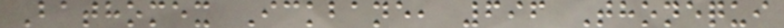Bathomex Ickbane, 696 Thonequi
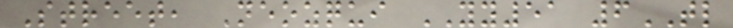Street, Neozqui YY51 6TL
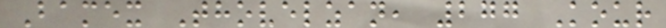Bamex Thovelzan, 277 Kour
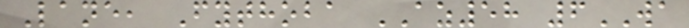Lane, Fythoba AZ58 6WA
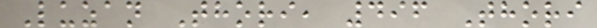Luzan Thori, 496 Thori
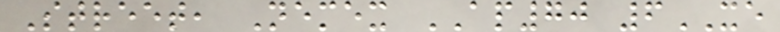Street, Nemex AP70 6XE
